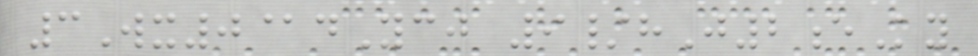3Wx0@dYcj 9/hJ2eKy
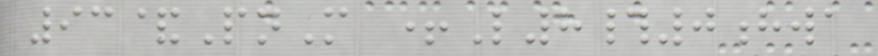93&PnM +L8#0hwa
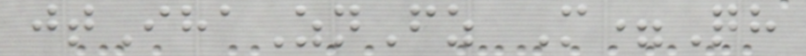jtIhaZnFz M=Qh
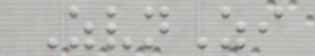ZvnZi
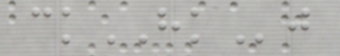ckHKj
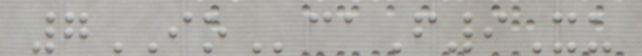7IOcaF9Xu
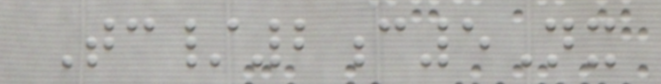Tc/2c5Nx
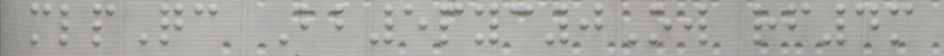mlpQc Bb5pyc0Ow rf4m
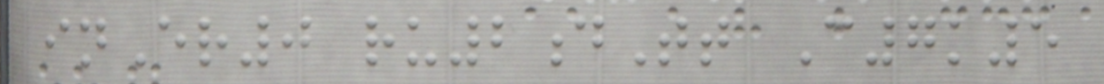inEr0 ru2dTt C7k5
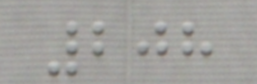208
